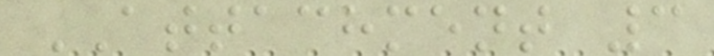ATTACHMENT 3
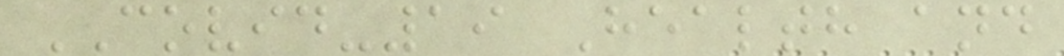COVID-19 Health and
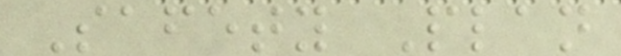Safety Plan
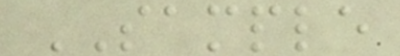SAMPLE
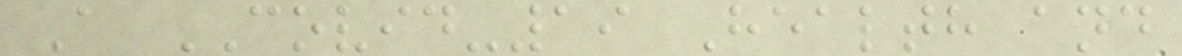A COVID-19 Health and
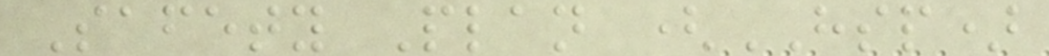Safety Plan (HSP)
